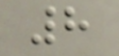8
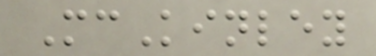McKinley
